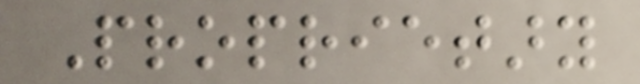Proprietary
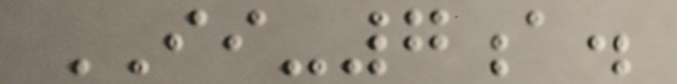II-7a.
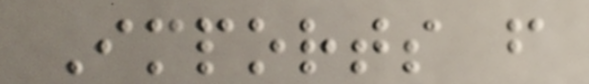Imports from
